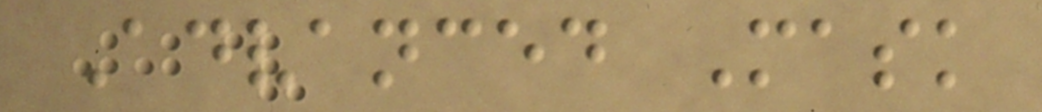Advanced Mask
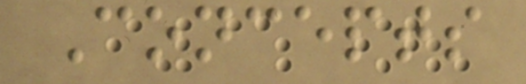Concepts
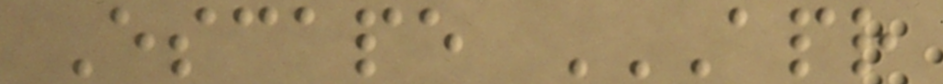Escape APR
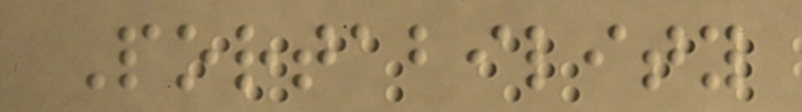Portability
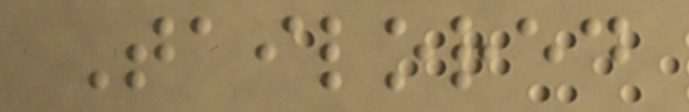Tailored
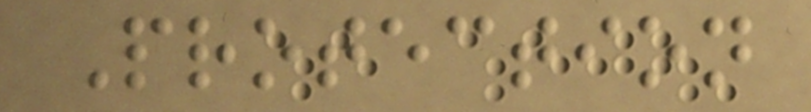Protection
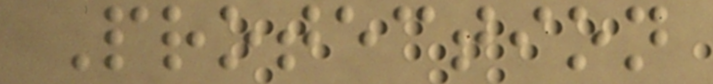Protection
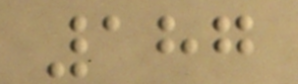187
